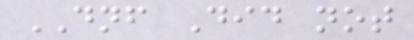DNF Did not
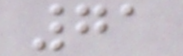71
